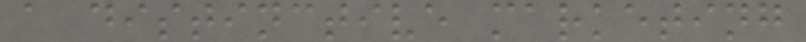a distinctive marketing
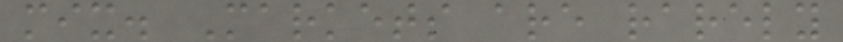mix. Markets are rarely
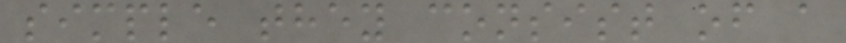simple they consist of a
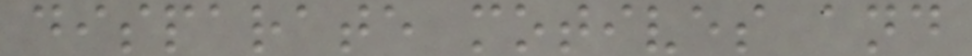disparate motives and
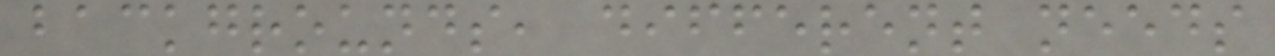backgrounds, different needs
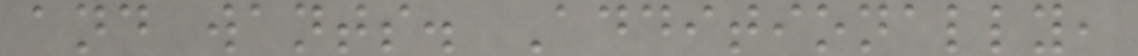and wants. Additionally,
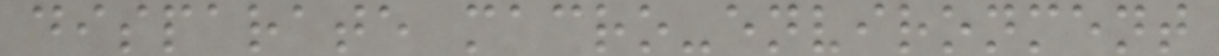disparate macro-environment
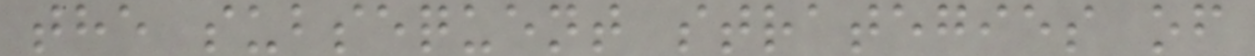the subsequent strategies of
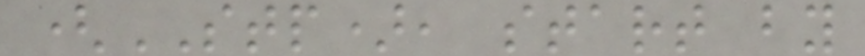(STP), start by
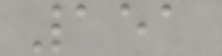151
